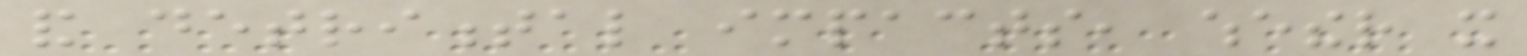and detrimental impacts, whether it
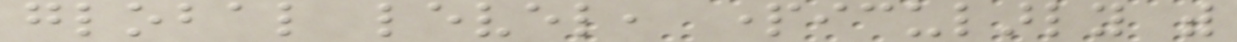global level, particularly with
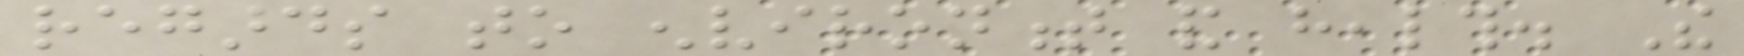regards to environment and health. The
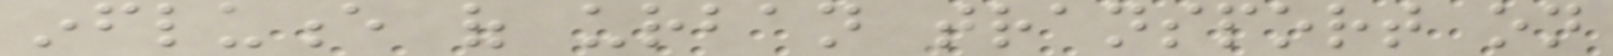influence of urban transport on
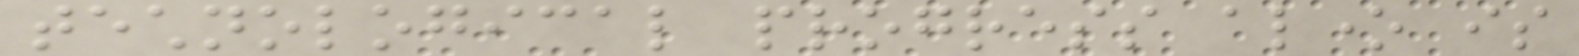technological progress alone is
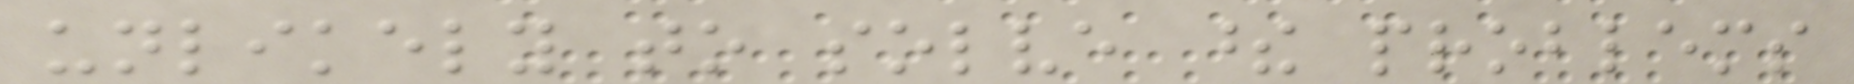unlikely to solve these problems
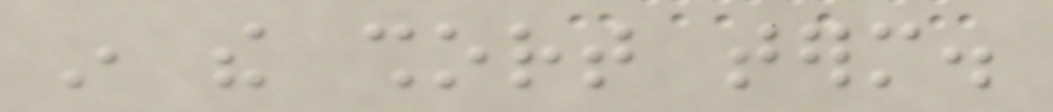in the short term.
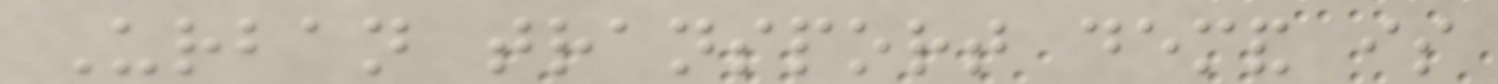Urban transport demand is
